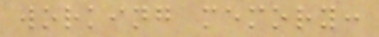working memory:
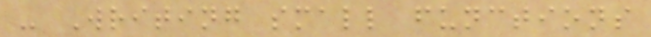- Writing small functions
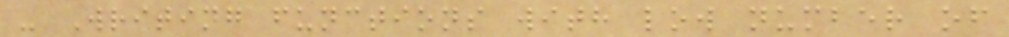- Writing functions with low number of
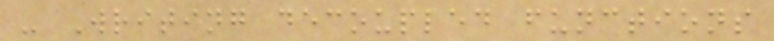- Writing decoupled functions
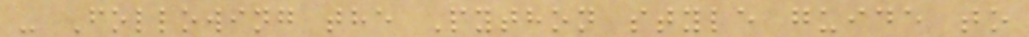- Following the Python style guide to
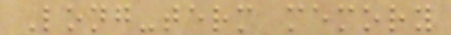Long-term memory
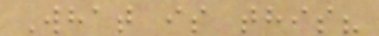What is this?
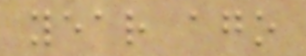year ago
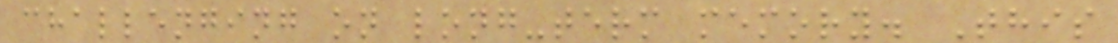challenging on long-term memory. This
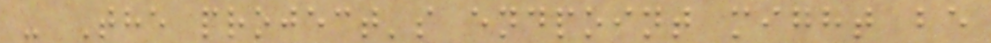- The project's endpoint might be
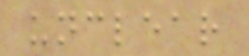unclear
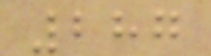287
